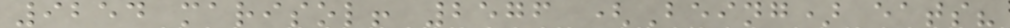9254 marisol! 2576 (Being) eats?
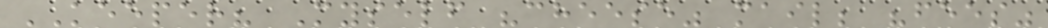KEEPER? Myself "cheese" mail; "fees"
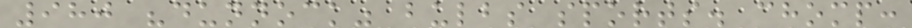980 "dunnock" bulbs sports. chomp:
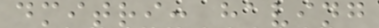dmitri: having
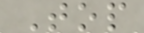Top
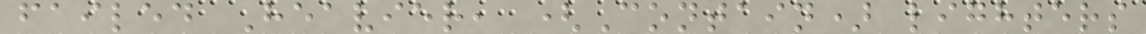failed Heavier, (Contain) lighters
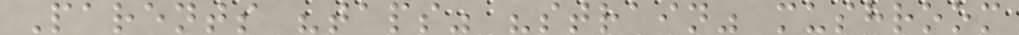Parents "taps" "strain" mushroom
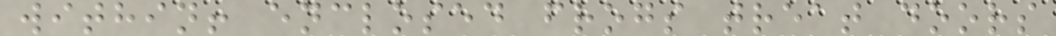within! enclosed frogs treat doors
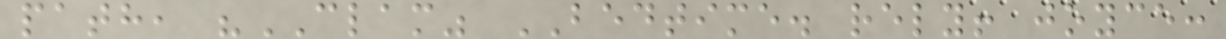path, "CLAM" BEDTIME. rely! joyce:
